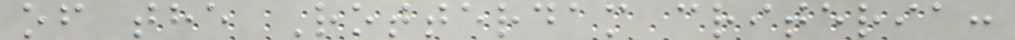of the Rotterdam criteria:
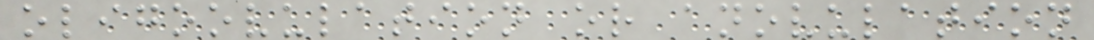oligoovulation or anovulation
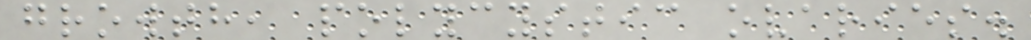growth, polycystic ovaries.
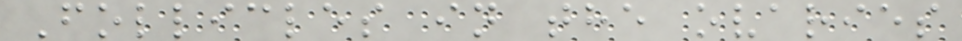Follicles in the ovaries
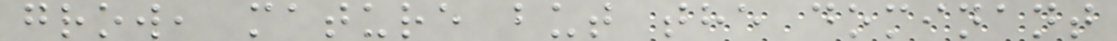grow, mature but the dominant
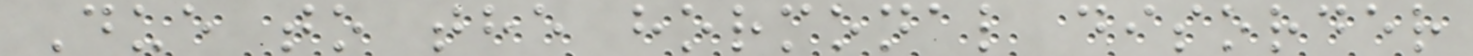Due to the hormonal disorder
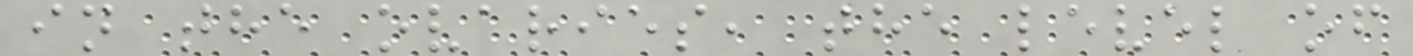in the ovaries, the level of
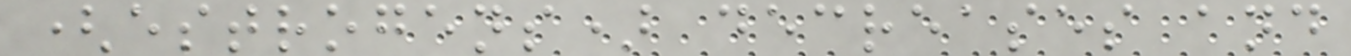(estrogens) decreases and
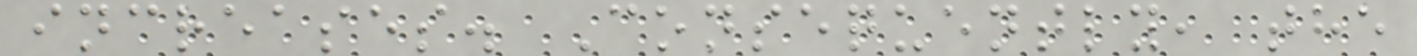increases. Consequently, the
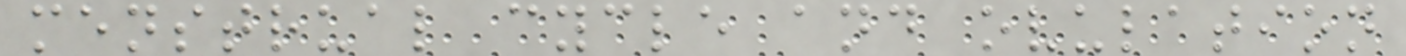menstrual cycle and ovulation
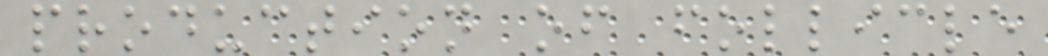production of follicle
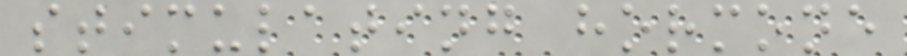stimulating hormone
